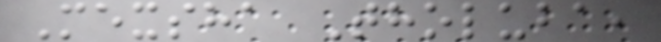Mexsha Tholuba,
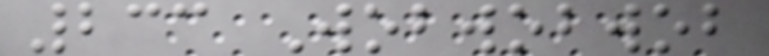233 Wobwobwob
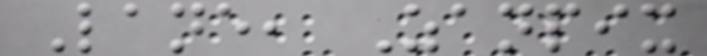Lane, Zanpix
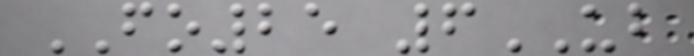FO25 6UB
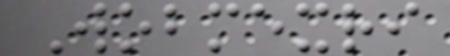Wobmexri
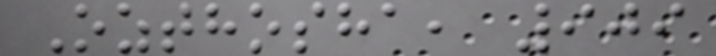Ozthosha, 909
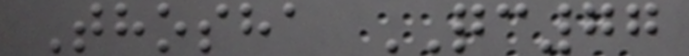Thosha QC77
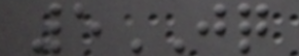5JQ
